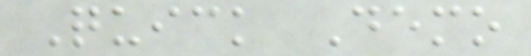Quick Demo
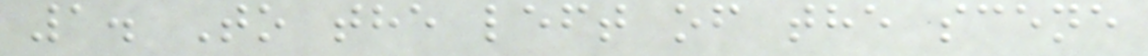1. To the left of the scene
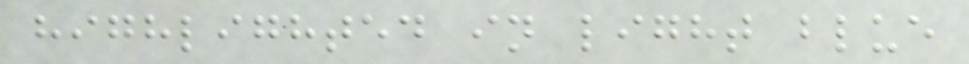highlighted in light blue
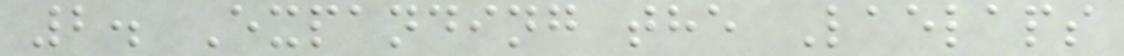2. Expanding the Laelaps
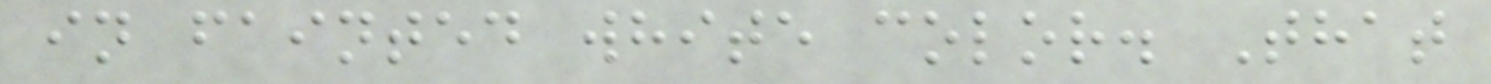in fainted white color. That
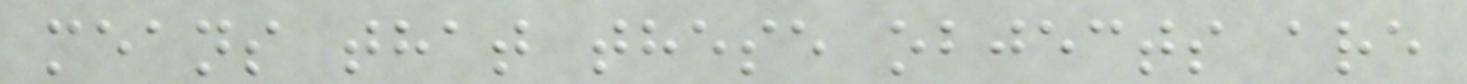means that these objects are
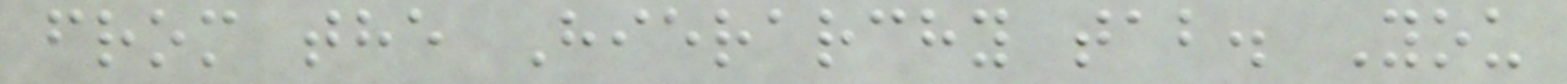from the Hierarchy tab. You
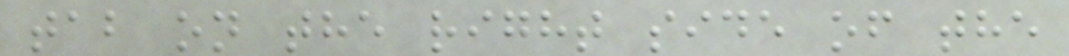tab on the right side of the
